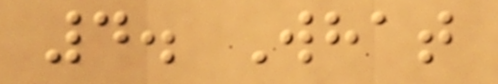4. What
